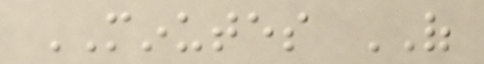MINUTES OF
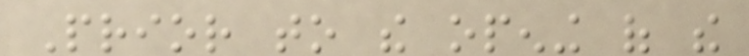Prior to the opening of the
